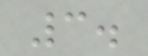3.
